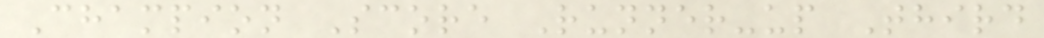Champion Score Runner-up Third
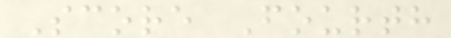Score Fourth
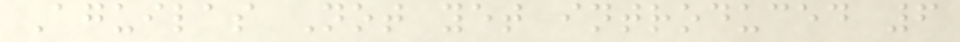Aguilas Not yet introduced 6
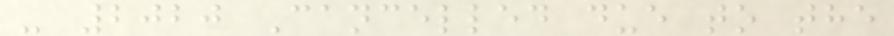- 2020 Cancelled due to the
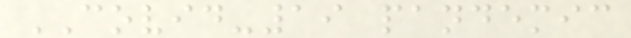COVID-19 pandemic
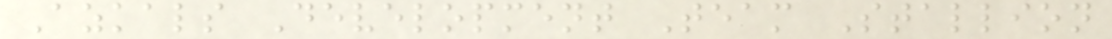Azkals Development Team Stallion
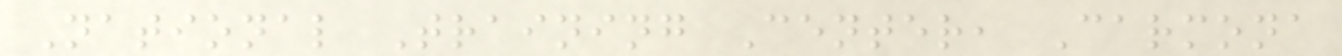National Training Center, Carmona
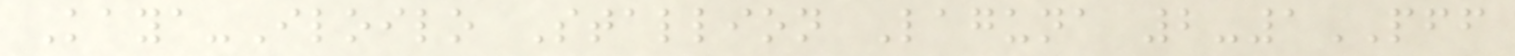Kaya-Iloilo Stallion Laguna 2-1PFF
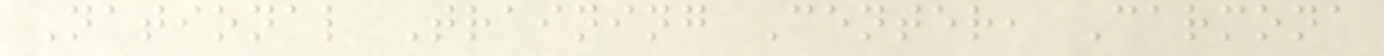National Training Center, Carmona
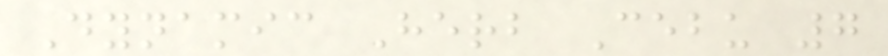Dynamic Herb Cebu 7
